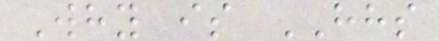Why is HHS
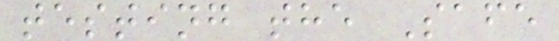testing the Safe
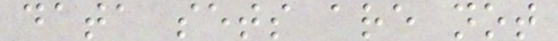data sets are not
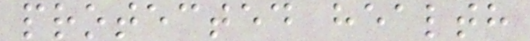protected health
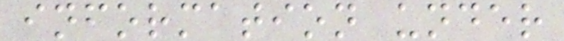information under
